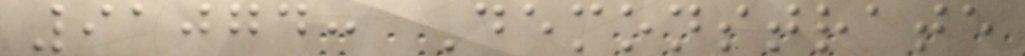91074: Demonstrate
